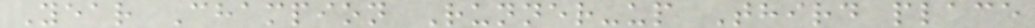Year Champion Runner-up Third place
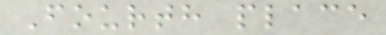Fourth place
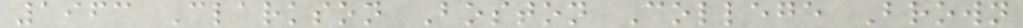1963 Clarkson Boston College Brown
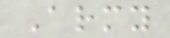Army
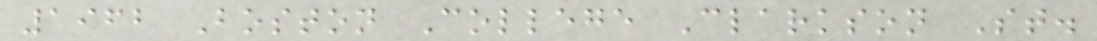1962 Boston College Clarkson St.
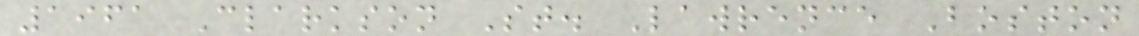1961 Clarkson St. Lawrence Boston
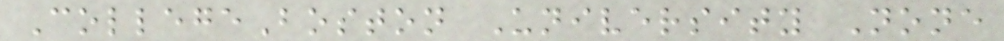CollegeBoston University None
